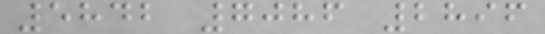5842 7086 2896
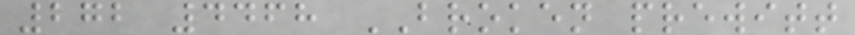272 4468 BROKEN prewitt
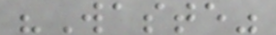"Waste"
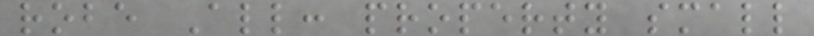robe All: property small
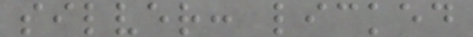silver: licked
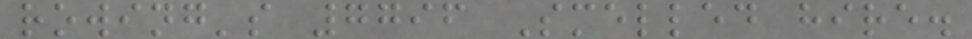rowing's 7796 Smelled hire.
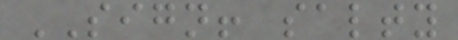SIGN! salty
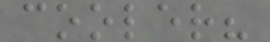cooler?
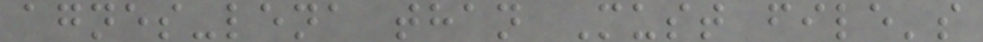agnes-lena than Must file's
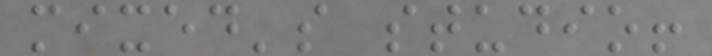mixed's studio!
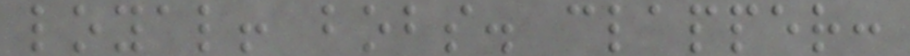loyal! bobs. clapper:
